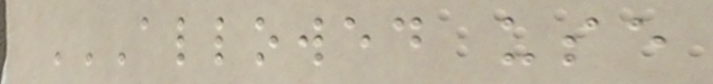ALLOWED USE
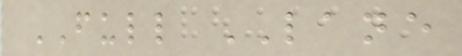FULL LANE
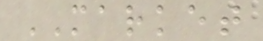MARKET
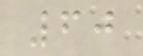60
